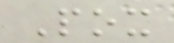Pox
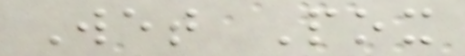Wet Pox
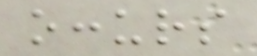occurs
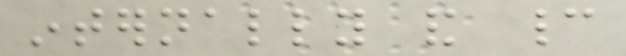internally and cannot
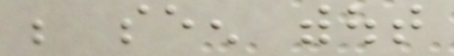be seen without
